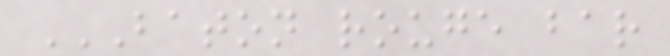BATON ROUGE BAR
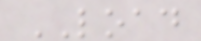LOAD
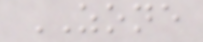ZONE
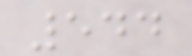544
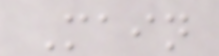Main
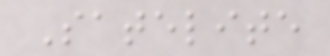Satelite
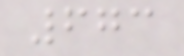673
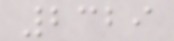2329
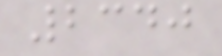2340
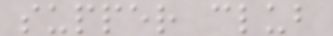supper club
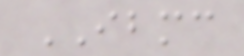IBMC
